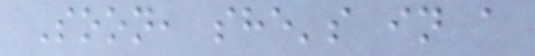Soon, she's in a
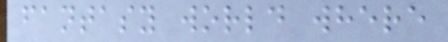fantasy world where
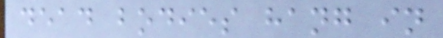dead bodies hang in
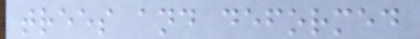trees and deformed
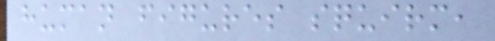human figures squirm,
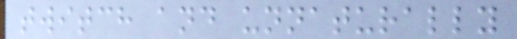twitch and unnaturally
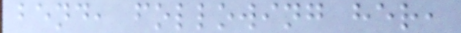bend, following her,
